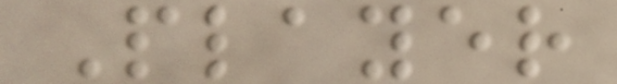Player
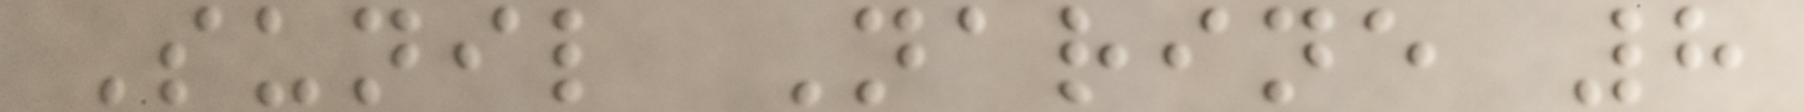Sunil Narine 8
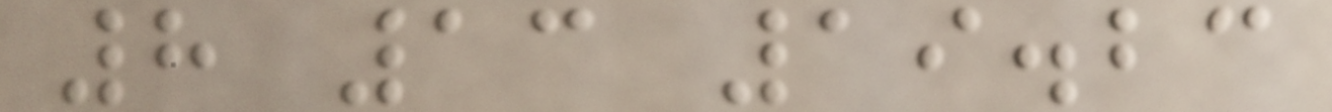8 13 19.23
